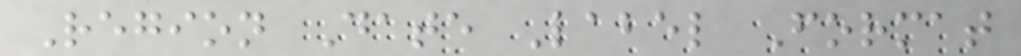Region Date Label Format
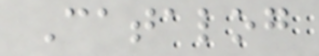Catalog
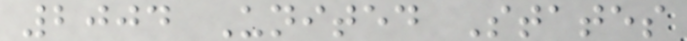2004 United States
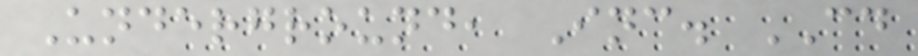Underground, Inc. CD
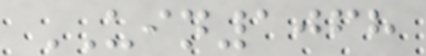UIN1068
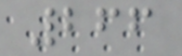266
